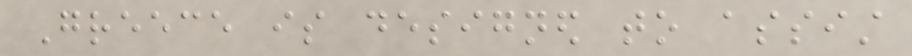Greece is designed to assist
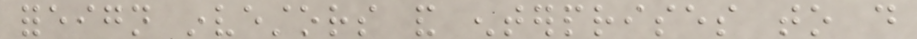foreign investors and enterprises to do
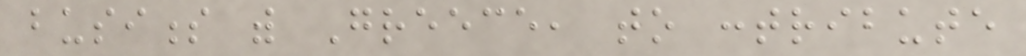business with Greece, to contribute
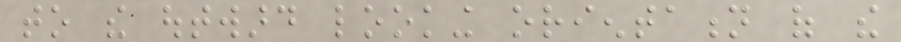to the outward looking orientation of the
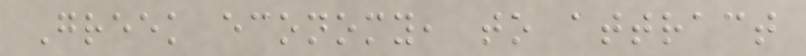Greek economy, to attract
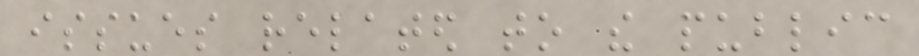issues related to the public
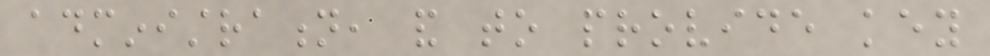administration, and to provide key
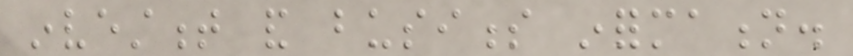investment and business information.
